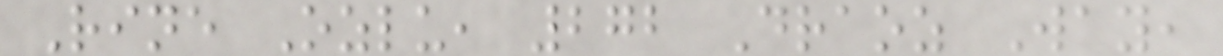Rine Ozlu, 272 Draoz Way,
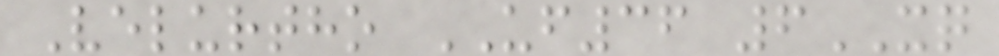Velurtho UF36 6XQ
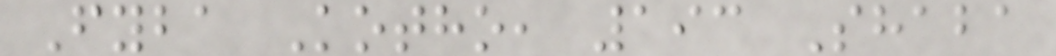Fyba Kotho, 193 Shaba
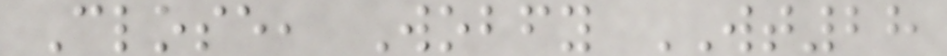Close, Wobfy WT28
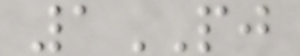1PJ
